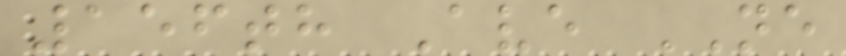156th Ave NE
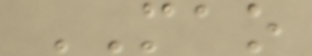MAO
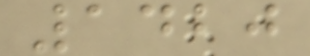1420
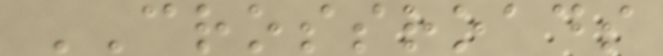CROSSROADS
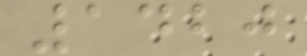1420
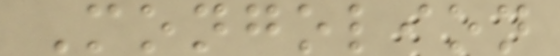Mongolion
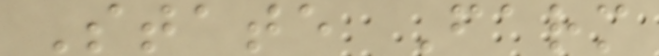State Farm
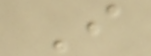I
